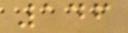146
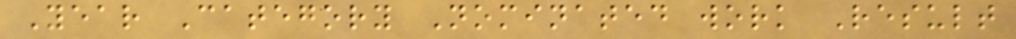Year Category Nominated work Result
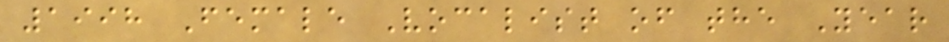1998 Female Vocalist of the Year
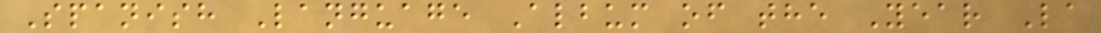Spanish Language Album of the Year La
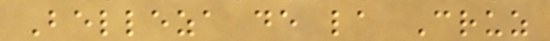Belleza de la Cruz
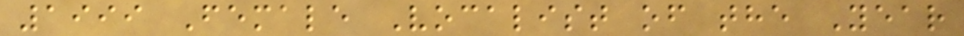1999 Female Vocalist of the Year
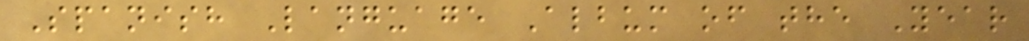Spanish Language Album of the Year
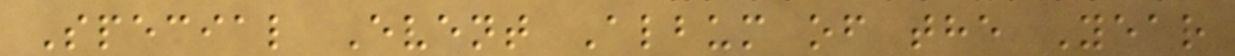Special Event Album of the Year
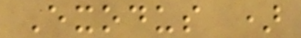Exodus )
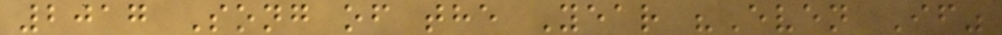2017 Song of the Year "Even If"
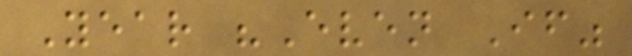Year "Even If"
